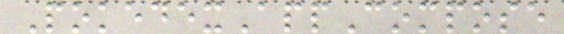PokedexAppCompose
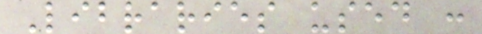Libraries used :
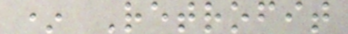* Retrofit
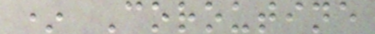* Coroutine
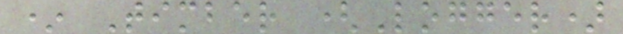* Timber (Logger)
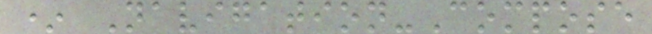* Navigation-Compose
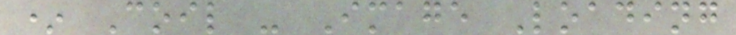* Coil - Image Loading
